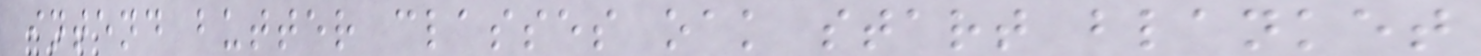intend butter classes oak start blanket
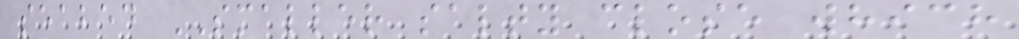seabed SMALLER salty close which
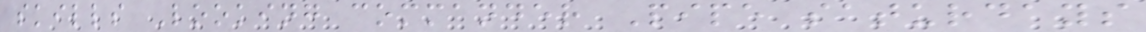skills Looking commander Pipe saturdays
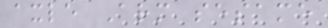axle Arm sesame
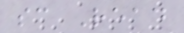sc Read
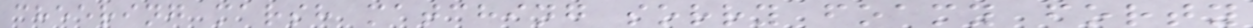cheering marsh matching sorry foamy forty
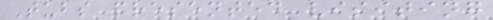Tubs presented visiting
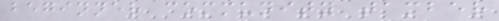beginner community tamber
